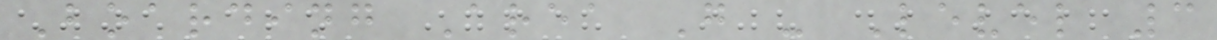Boarding Area G - Level 3
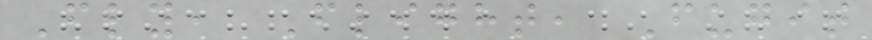Fly, Flight, Fugit
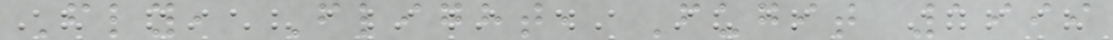Fly, Flight, Fugit 1999
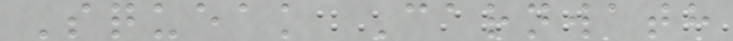Squeak Carnwath
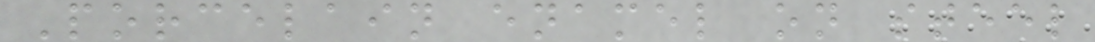Porcelain enamel on steel
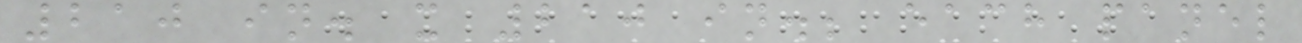210 in. x 210 in.; each panel
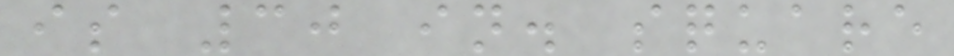is 30 in. square
